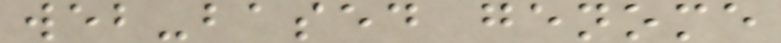web-based genome
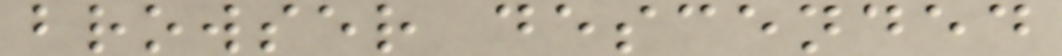browser descended
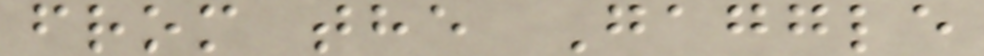from the Gaggle
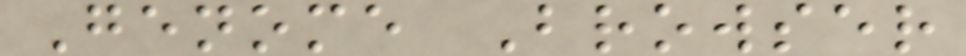Genome Browser
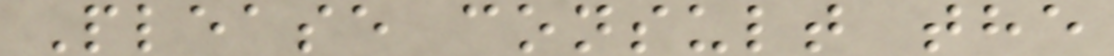Please consult the
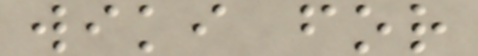wiki for
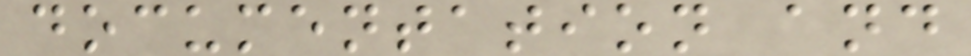documentation and
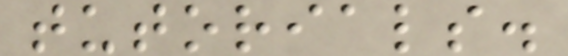tutorials.
